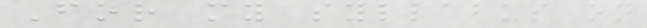For my syllabus on
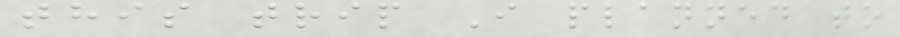this trip I planned to
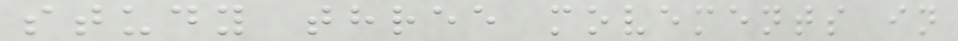study three movements in
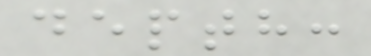depth:
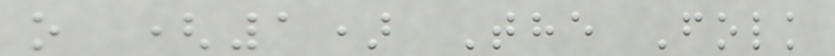o (1) The Folk
